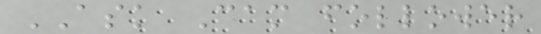ASK Cam follower
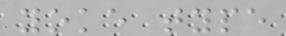yoke type
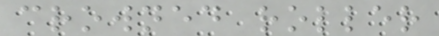crowned roller
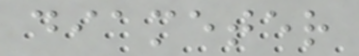diameter
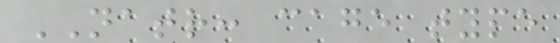NATR: cage type
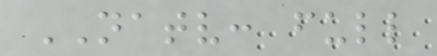NATV: full
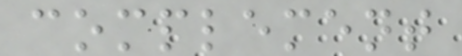complement
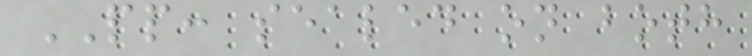PP: sealed on both
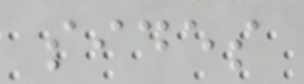sides
